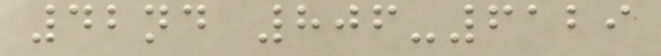42nd 806-6129
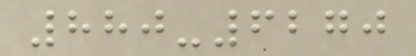880-6270
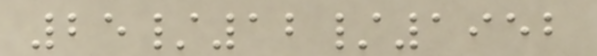25/12/1952
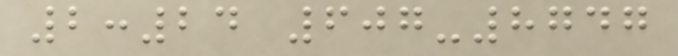2:24 607-8747
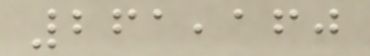261,160
